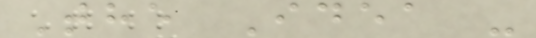The Idea -
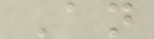An
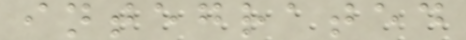integrated
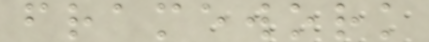framework
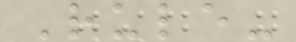Rule-
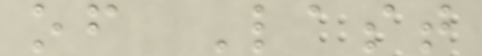of Last
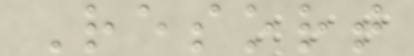Resort
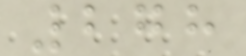278
